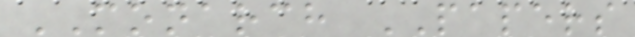MONARCH PAPERS
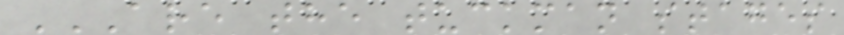ARE THE TUCKMAN STAGES
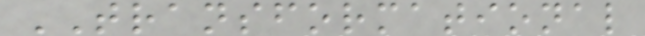TRANSFORMATIONAL
